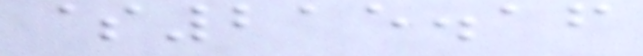$215.16
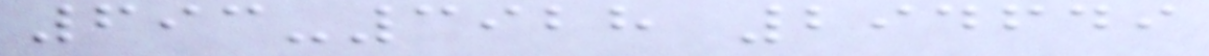693-3928 294649
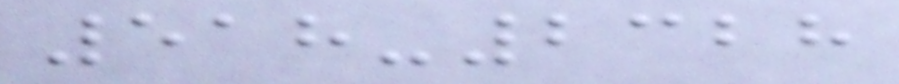518-2328
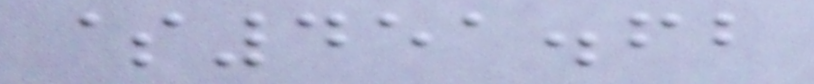$451.62
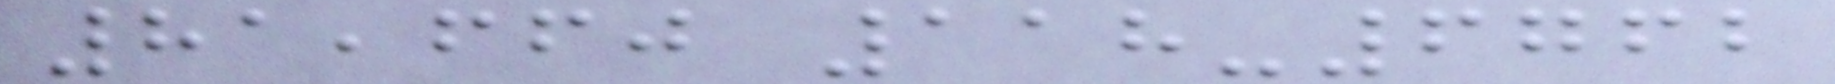81,660 118-6762
